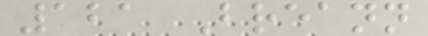121 Breann
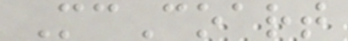McCoart
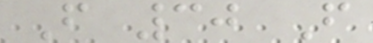F 30 F
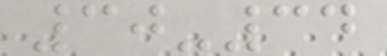30-34
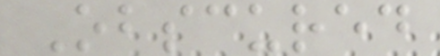Obscured
